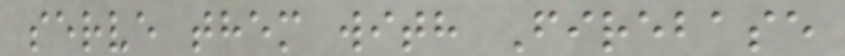serve them with Firebase
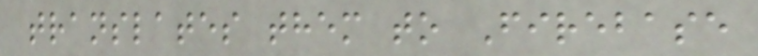translates them to Firebase
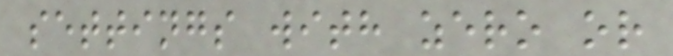settings with zero or
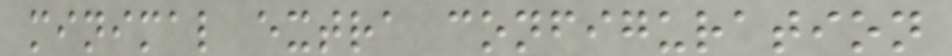minimal extra configuration
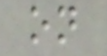on
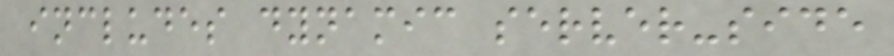includes dynamic server-side
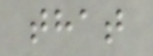that
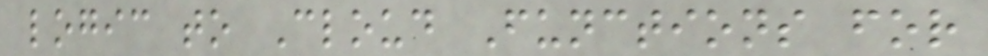logic to Cloud Functions for
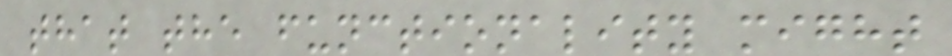that the functionality might
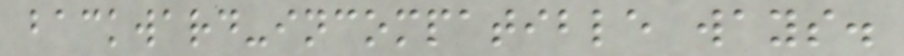backward-incompatible ways.
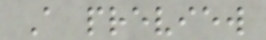A preview
